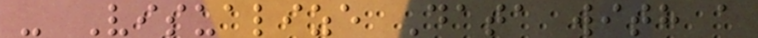- Visualize Data with a
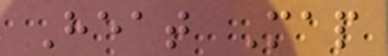Heat Map
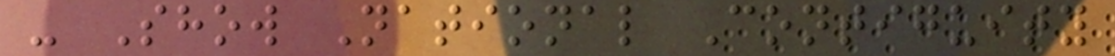- Show National Contiguity
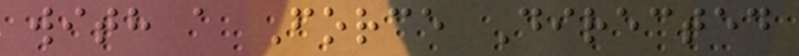with a Force Directed
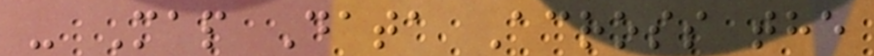- Map Data Across the
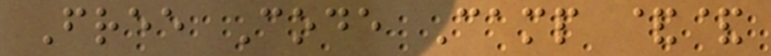Free Code Camp &&
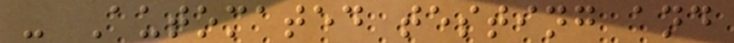- Automated testing and
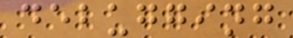debugging
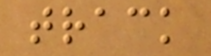track
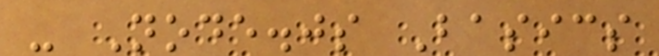- Node.js Basics
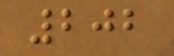202
